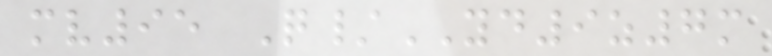mv95 Q/YD9z7m
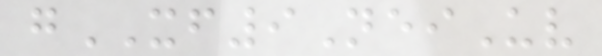gXF9NeiUv
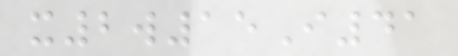x2w15I41
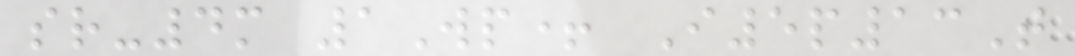sr-4m 1Wp+ I5p13T
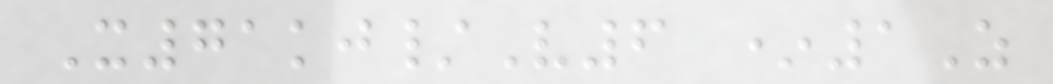X71kj/V6 *1Z
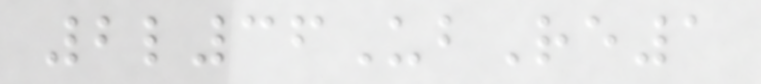2l36UbRe1
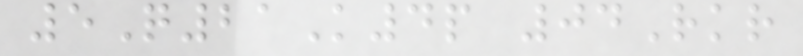5Q21K4p 04Rkr
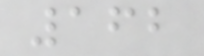162
